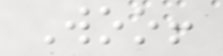Woo!
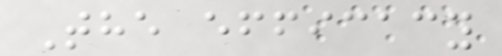The efficacy
